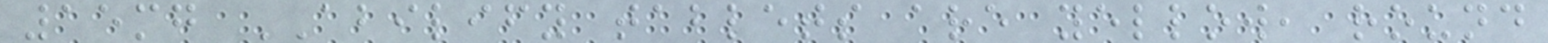15mg ABILIFY tablets are yellow, round
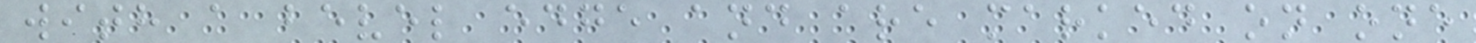with a bevel edge and are marked on one
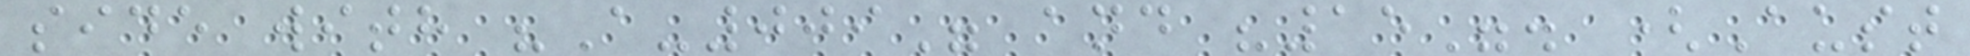side with "A-009" and "15". (Aust
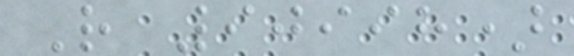R 90998)
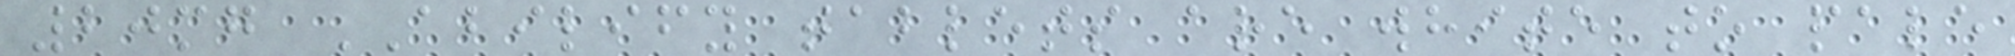20mg ABILIFY tablets are white to pale
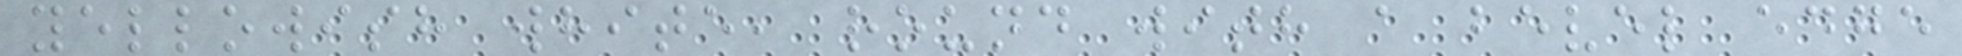yellowish white, round with a bevel edge
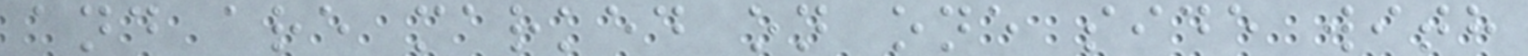and are marked on one side with
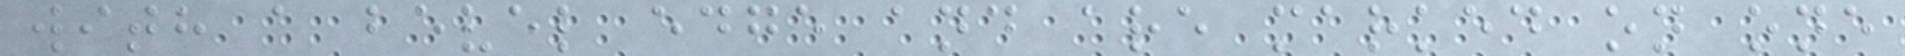with a bevel edge and are marked on one
